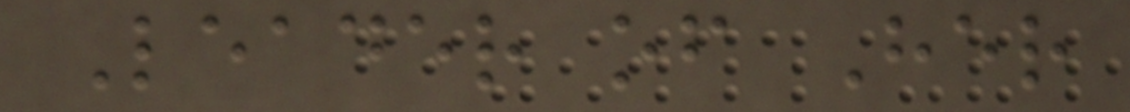Leader of Her
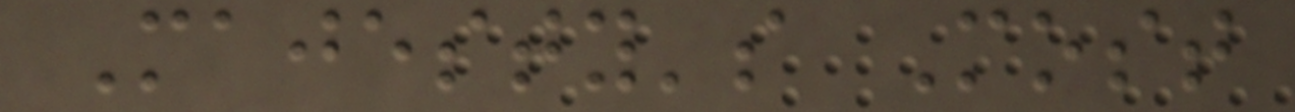Majesty's Most
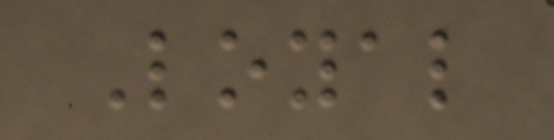Loyal
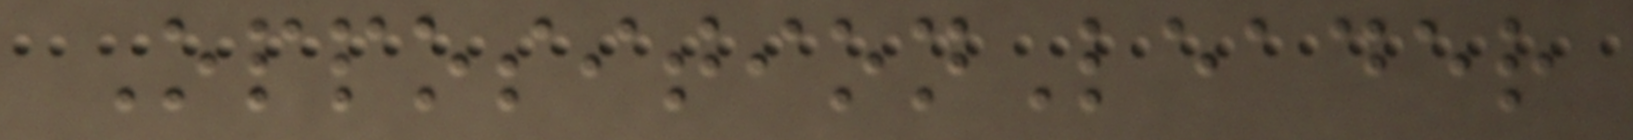OppositionLeader
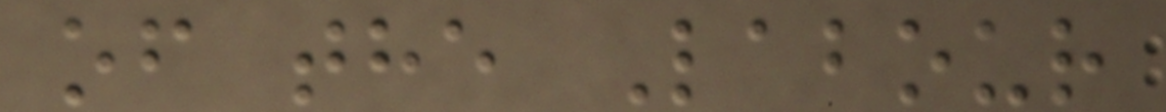of the Labour
